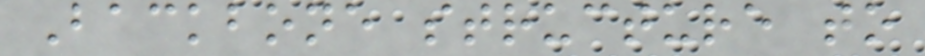Backbone structure to
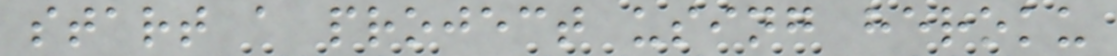start a project using heroku
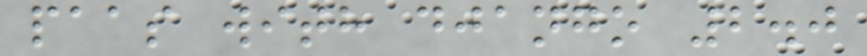paas with django 2.0
